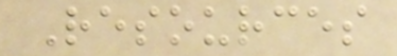Resources
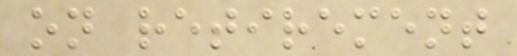on retirement
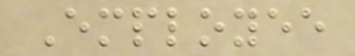Employee
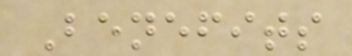Benefits
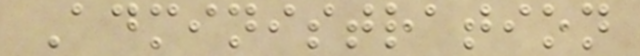Administration
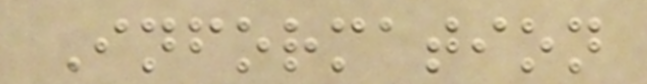Information
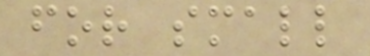for small
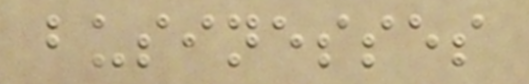businesses
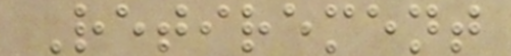Retirement
